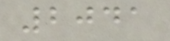2041
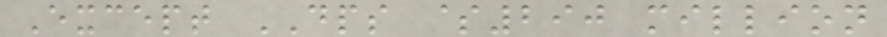Except DPS $290 million
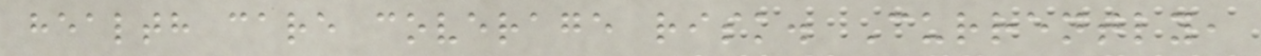health care coverage risk. Currently,
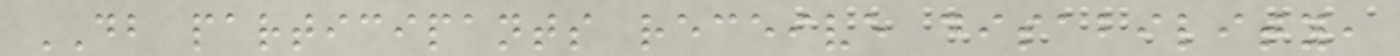DB participants receive disability,
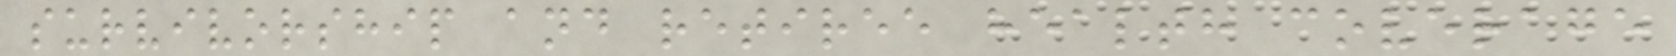survivorship and retiree health coverage
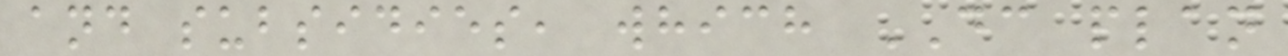and subsidies, which DC plan
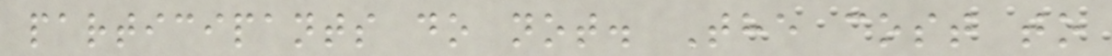participants do not. The cost to
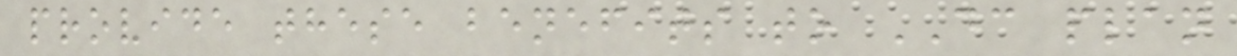provide these benefits to DC plan
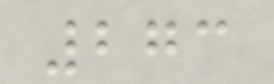273
